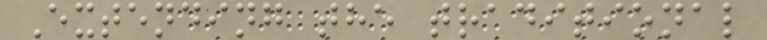Extending the traditional
